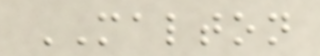MALTON
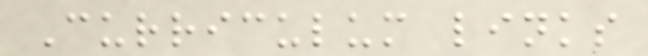Curriculum links
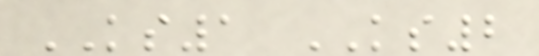KS1 KS2
